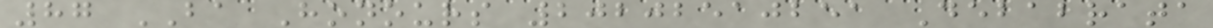87 BA Honours 20202510251 Debabrata
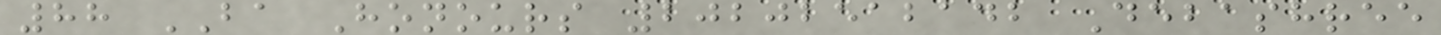88 BA Honours 20202512142 Debashree
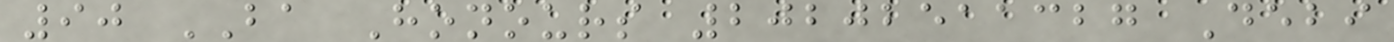90 BA Honours 20202511327 Debi
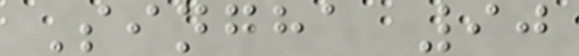Singha 90
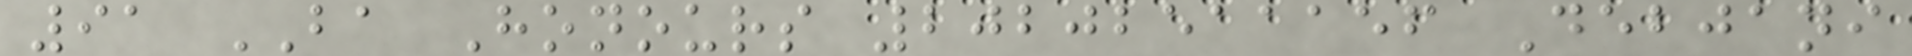91 BA Honours 20202511156 Debjani
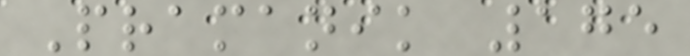Pramanik 175
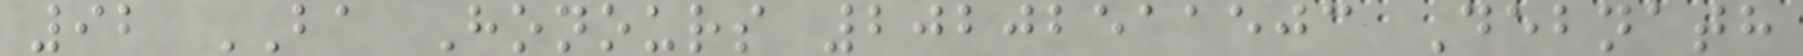92 BA Honours 20202511503 Debnath
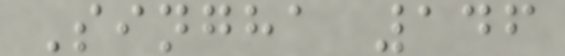Singha 146
